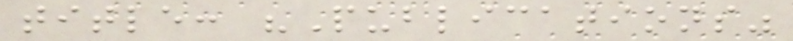title: "Publications"
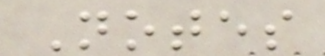Notes
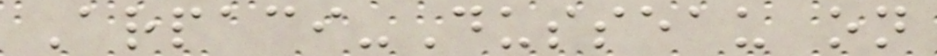Arpaci-Dusseau on
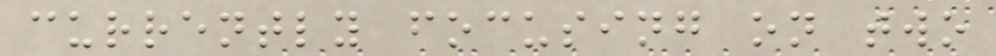currently focusing on two
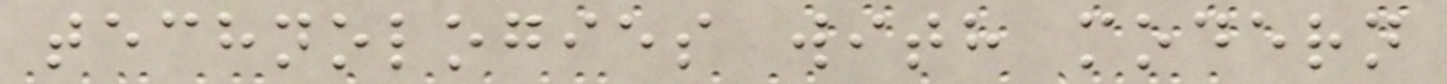technologies with modern
